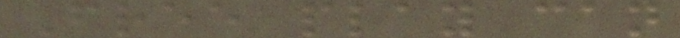Free play can
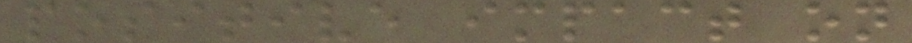positive impact on
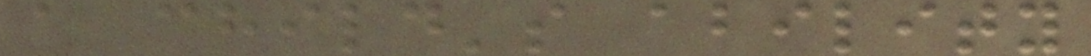a child's ability
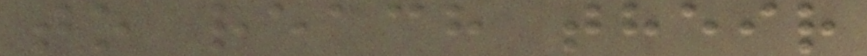to reach their
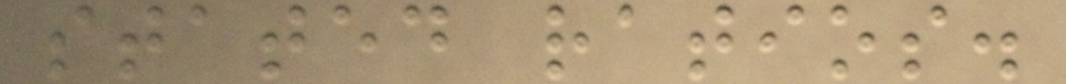stated ratios.
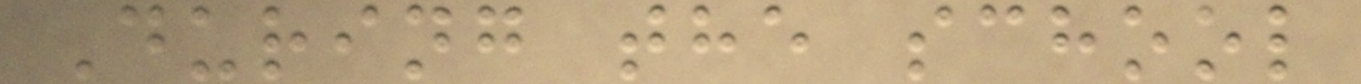During the school
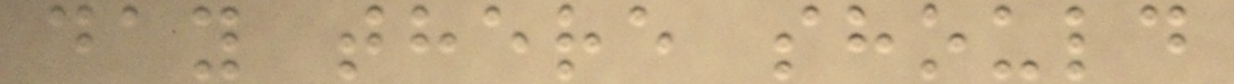day there should
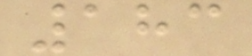183
